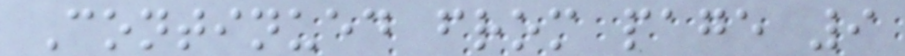Continued from page 9
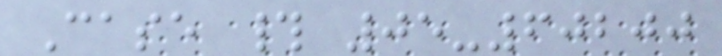Case # 05-60200
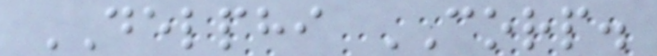DELPHI CORP.
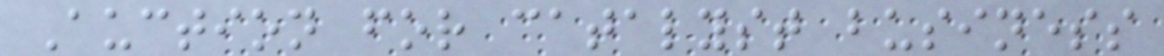Auction for catalyst business
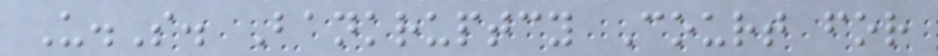U.S. Bankruptcy Court for
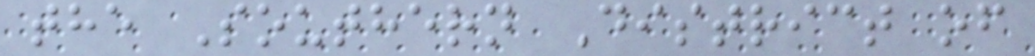the Southern District of
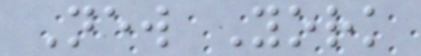New York
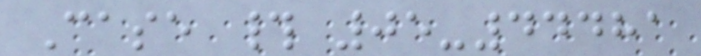Case # 05-44481
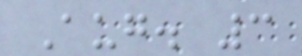Aug. 3
